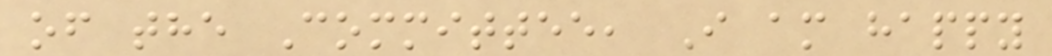of the Committee, I am happy
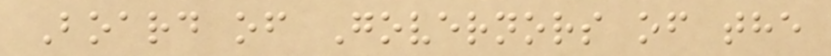Board of Governors of the
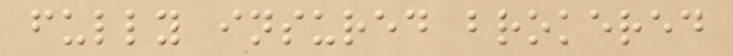fully insured brokered
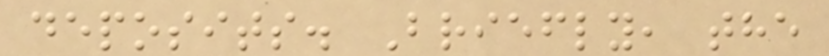deposits. Briefly, the
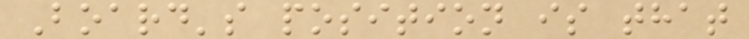Board's position is that
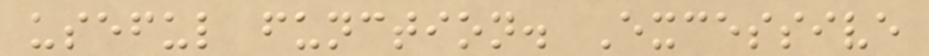useful function. Excessive
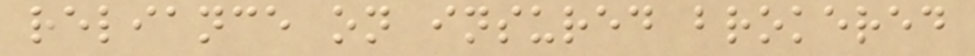reliance on insured brokered
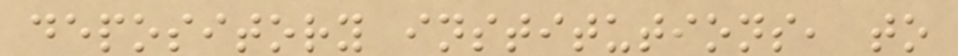depository institutions, to
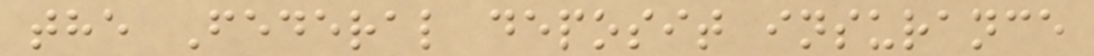the Federal deposit insurance
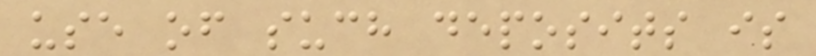use of such deposits is
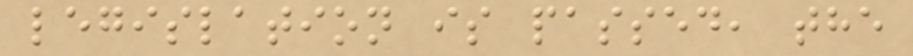legislation is passed, the
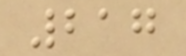217
